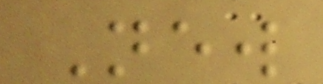New
